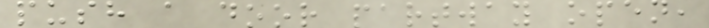push a door partway open,
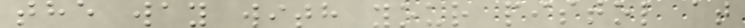the way with your pistol at
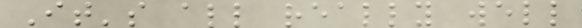It's all really well
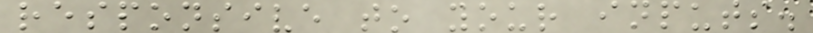responsive to your inputs.
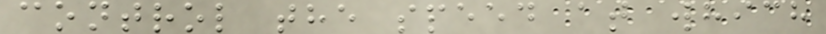control the speed at which
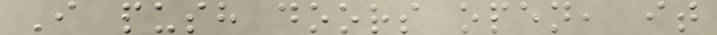I push doors open, it
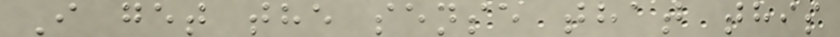I get the sense that this
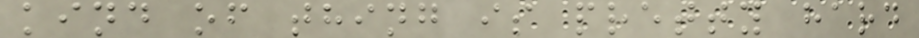kind of thing is pretty hard
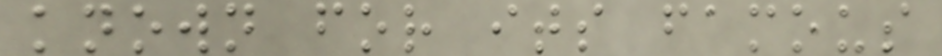known for its famous
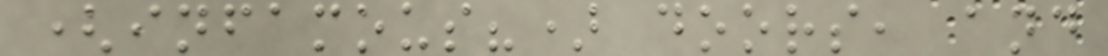(infamous?) doors, and
